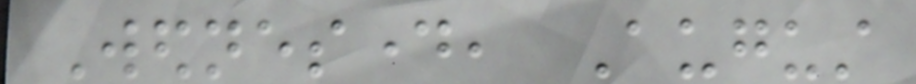Wednesday, August
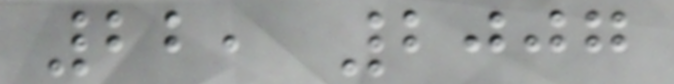22, 2007
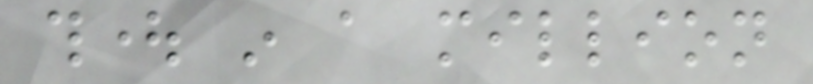thought in a million
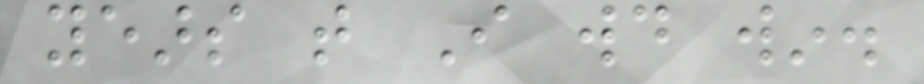years that I would win.
